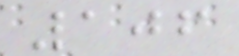106
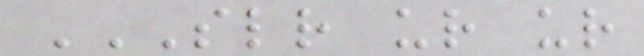SLR UR UR
